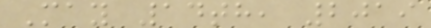May 14th, 2019
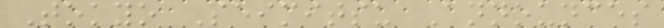Tokyo Seimitsu Announces
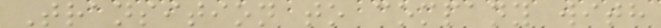Transition to company with
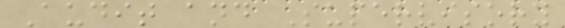Audit and Supervisory
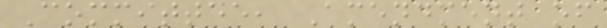Committee, Amendment of
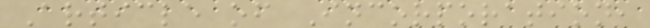Article of Incorporation,
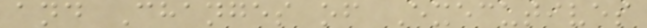and Changes of Executives
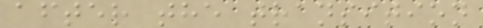after the transition
